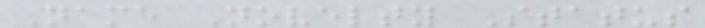Name Novelty Status
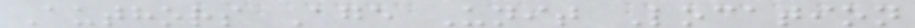Authors Age Unit Location
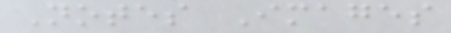Notes Images
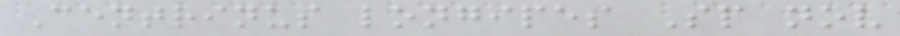Centrinus longipes Sp nov
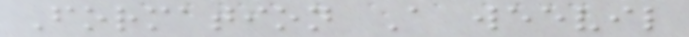Formation A weevil
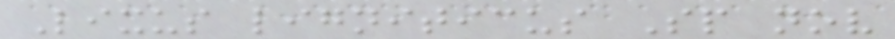Lixus ligniticus Sp nov
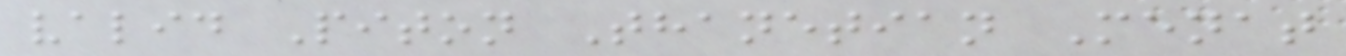valid Piton Thanetian Menat
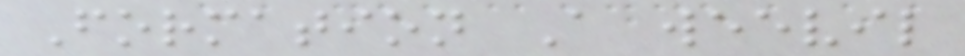Formation A weevil
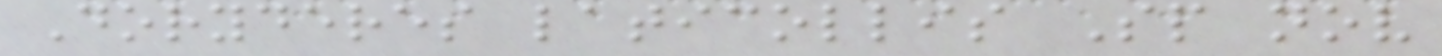Doryderes laticollis Sp nov
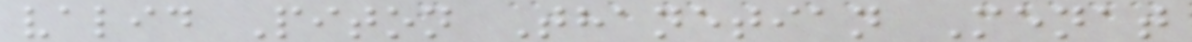valid Piton Thanetian Menat
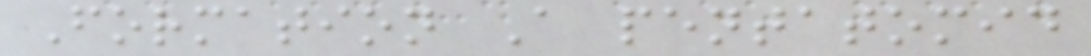Formation A pentatomid
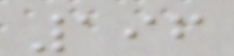196
